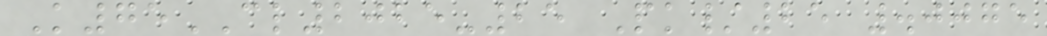K75CL2025-25 Pk/25 .0075
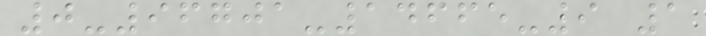0-96701-14665-9 1
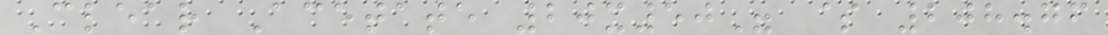Clear Acetate 20x50" $ 208.76
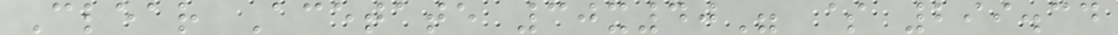Clear Acetate 30x40" $ 299.34
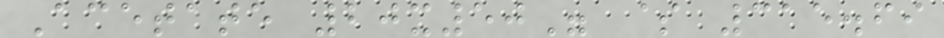Acetate 20x50" $ 315.69
